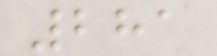281
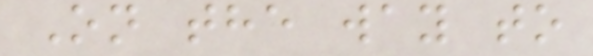On the way to
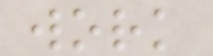work
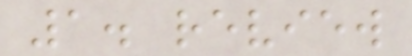1. review
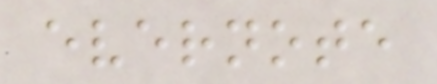evernote
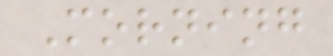Morning
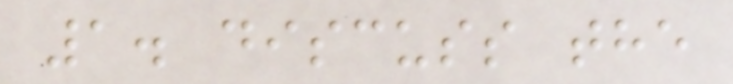1. discuss the
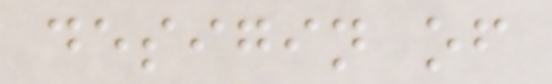desigin of
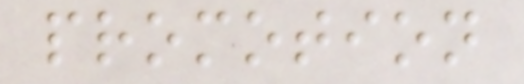promotion
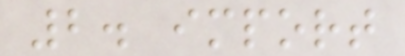2. import
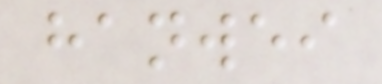hanwei
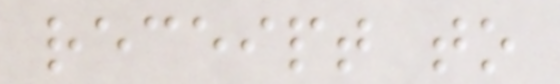receipt to
